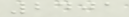2401
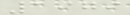1979
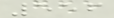556
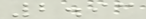2.93
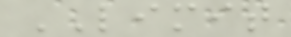LIMIT
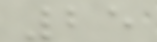25
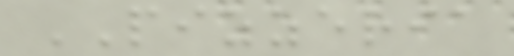PIZZERIA
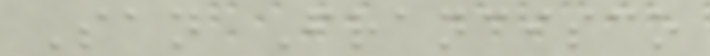San Francisco
